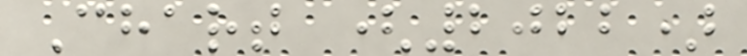Chart (2022)
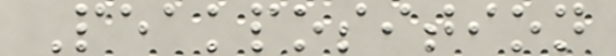Peakposition
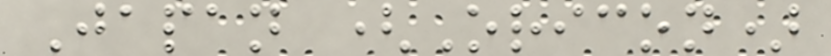Japan (Oricon)
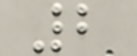2
